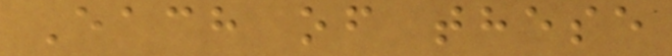Each of these
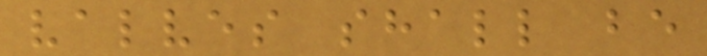valves shall be
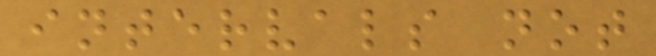intervals not
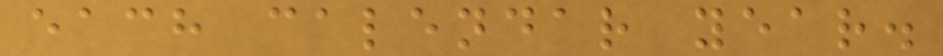each calendar year.
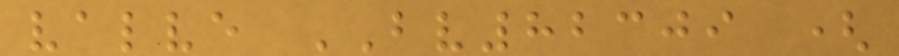valve BV82309 (
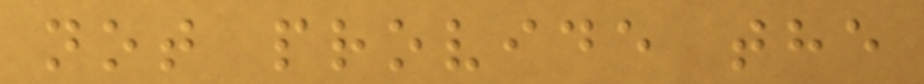not provide the
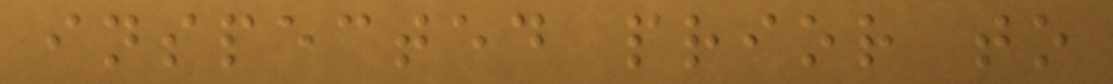inspected prior to
